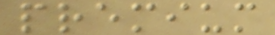premium
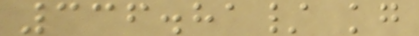336.81/ kg
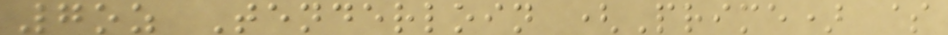7oz Tenderloin (Prime) $
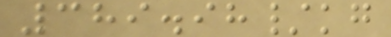389.98/kg
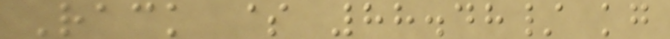Rack $ 88.48/ kg
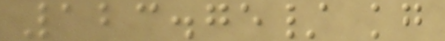123.75/ kg
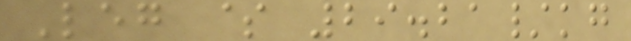Leg $ 29.21/kg
